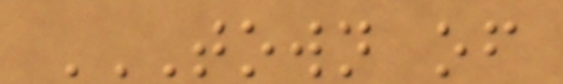TOWN OF
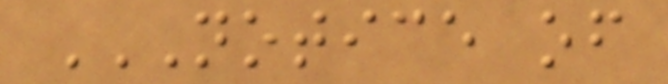NOTICE OF
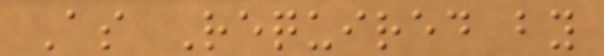As Required by
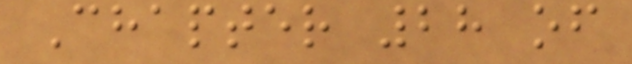Chapter 28 of
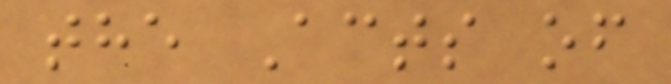the Acts of
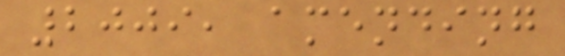2009, amending
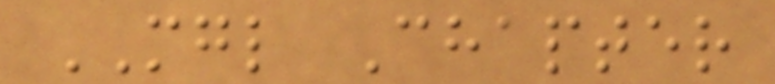MGL Chapter
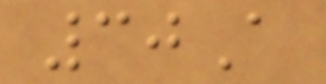30A
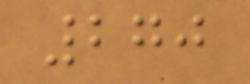270
